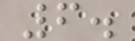6.
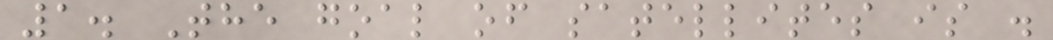1. The goal of satellites is .
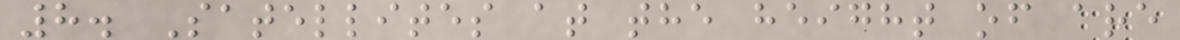8. Satellites at the height of are
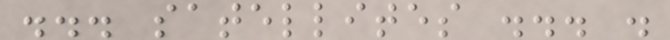... satellites ... .
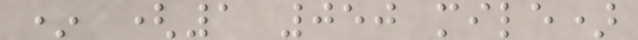* (1 050 mile)
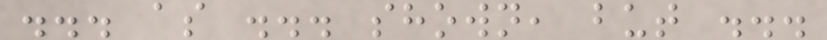... as ... shown, but ...
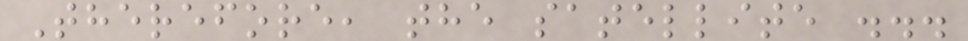Therefore, the satellite ...
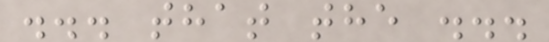... that the ...
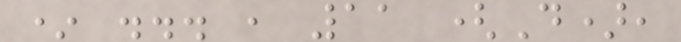* ... , 11 (D),
